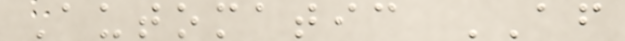Automatic AF
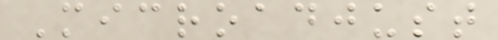Microadjust
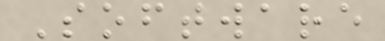Software
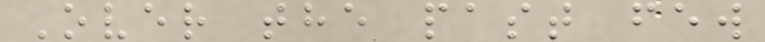Over the past few
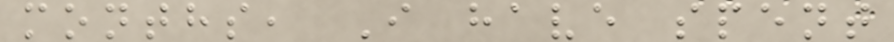months, I have spent
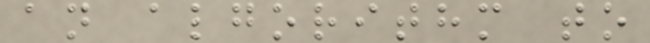an algorithm to
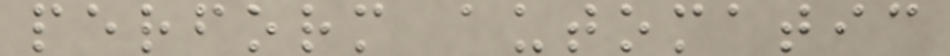perform automatic
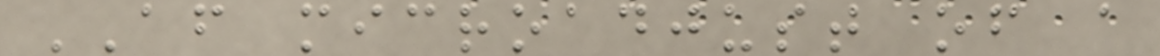AF microadjust of a
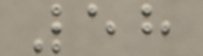58
